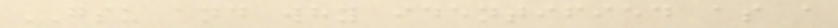GSU and why identified as a
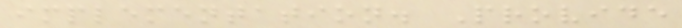implementation. Provide
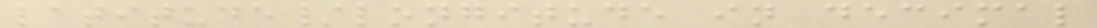latitude/longitude in decimal
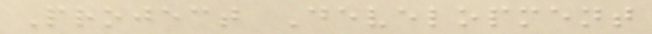Project Development
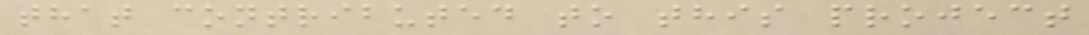that contributed to this project
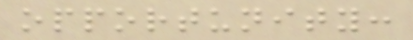opportunity:
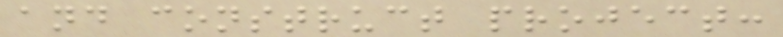and construct project:
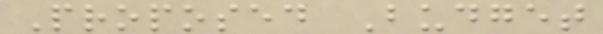Proposed Budget
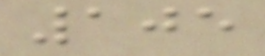105
